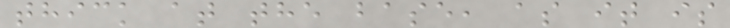thick at the base, as it is
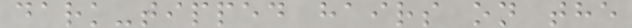dark-tipped hairs on the
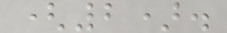(2).
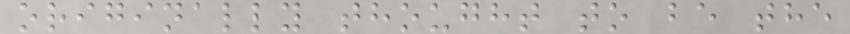originally thought to be the
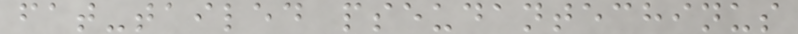fat-tailed pseudantechinus
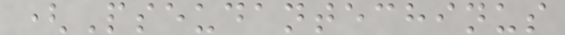(Pseudantechinus
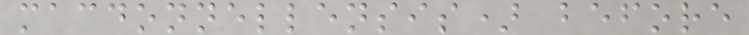macdonnellensis) before
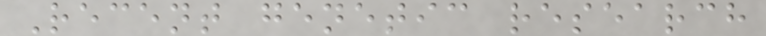Recent genetic research
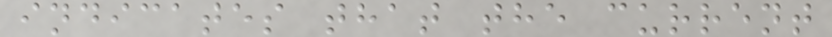indicates that the current
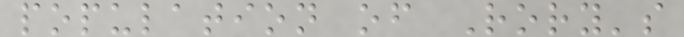population of Rory's
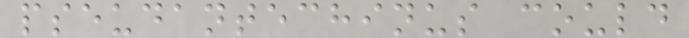pseudantechinus could
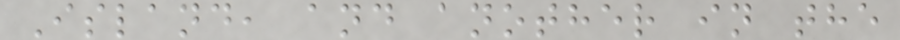Island, and another in the
